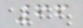66
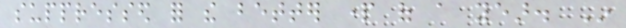suppressed for the better part of a year. In
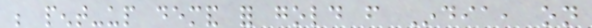be pent-up demand for gold from India, on
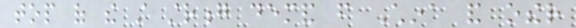top of the still strong demand from China and other
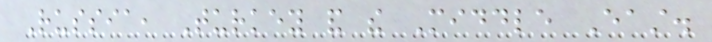Russia, Turkey and the Middle East.
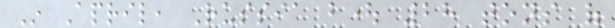In April, Russia bought 28 tons of
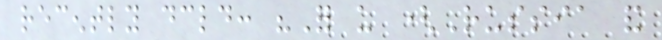recently declared: "For us (Russia and
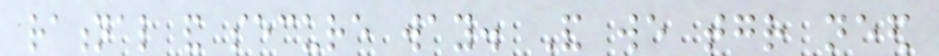rational and secure way. And we together need
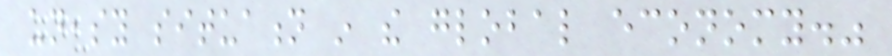uneasy situation in the global economy."
